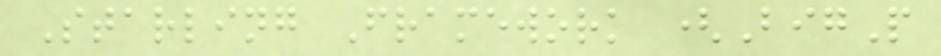Starling Framework (BigP
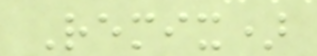Remix)
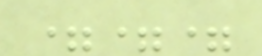===
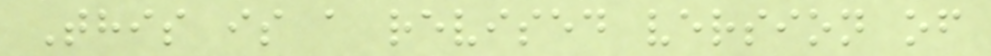This is a revised version of
